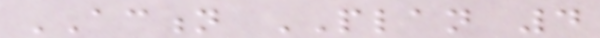ACTION PLAN 4
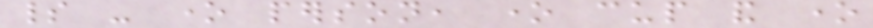spirit - one person, one cup and one
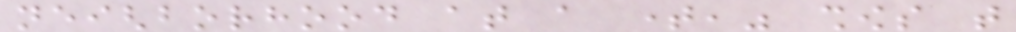neighborhood at a time," shows that
